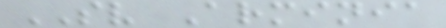SV Arminia
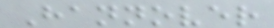Hannover
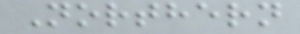Northern
